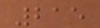215
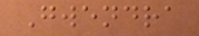Gwendra
